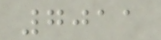7011
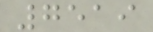7519
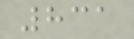831
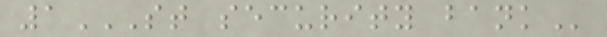1ST SECURITY BANK
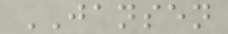JANSEN
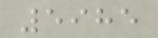5985
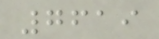7619
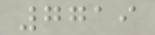7719
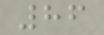86
